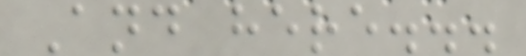And here...
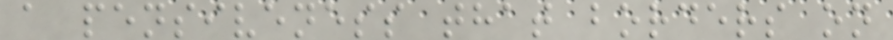a pensiveness that borders on
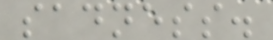sadness.
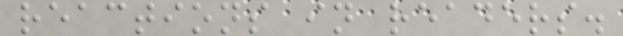reactions in readers.
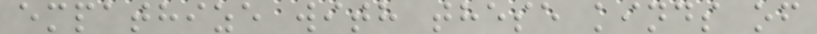empathize with these kinds of
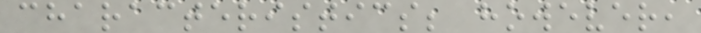characteristics; however,
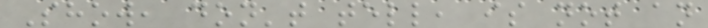Show, don't tell, is not an
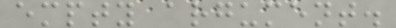empty argument.
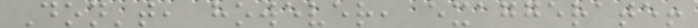Don't, however, exaggerate!
